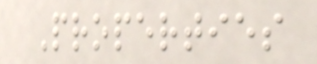Properties
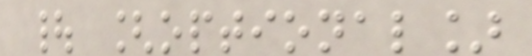| [optional]
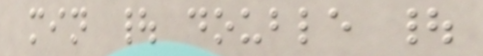min | double |
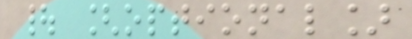| [optional]
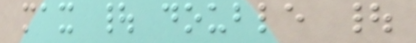max | double |
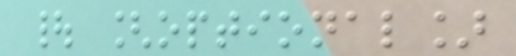| [optional]
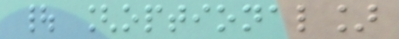| [optional]
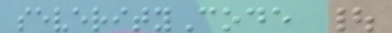severityCode |
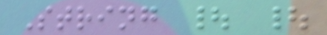String | |
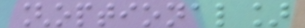[optional]
